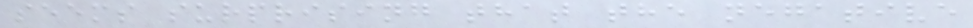seems surprising that the negative
